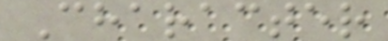Character
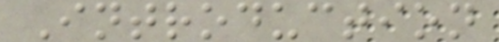Introduction
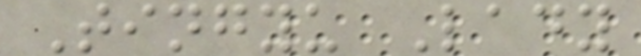Tingyu Lady
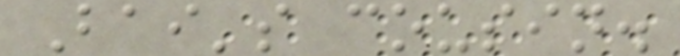Bai's cousin.
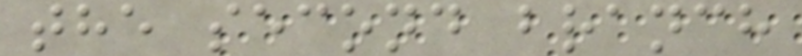the second branch
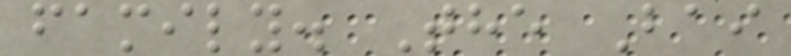family. The Bai
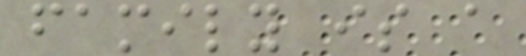family is a
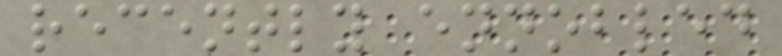recently ennobled
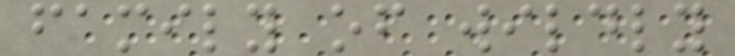family of wildly
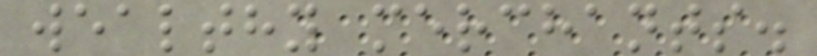wealthy merchants.
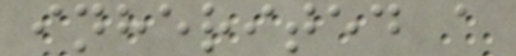inherited a
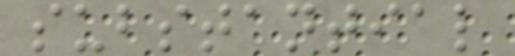substantial
